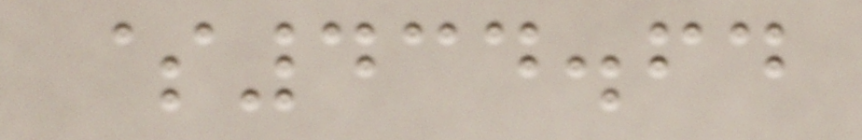$434.64
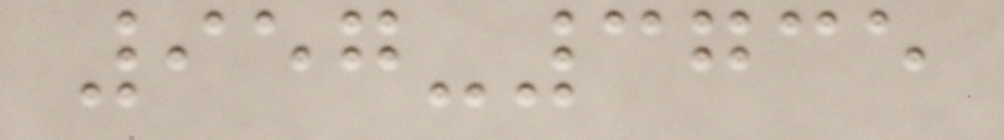957-3735
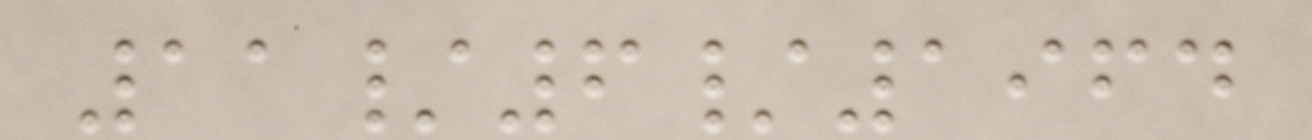11/6/1964
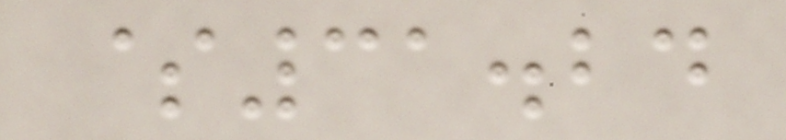$31.24
